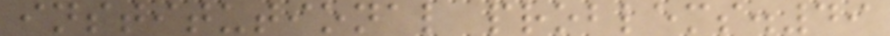institutional problems.49
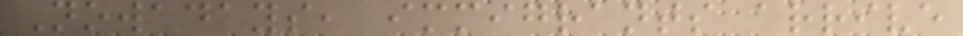Nowadays, immigrants arrive
